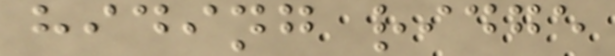hiding ridge
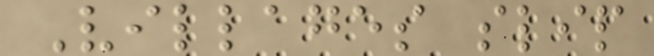Villages slip
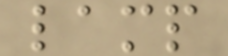lamp
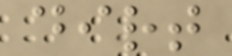dirt
